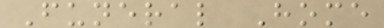Funeral Home
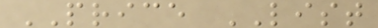PRICE LIST
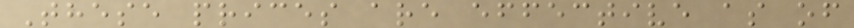These prices are effective as of
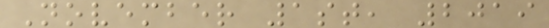November 1st, 2019
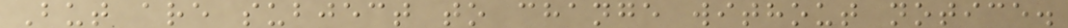But are subject to change without notice.
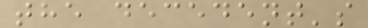the decedent's
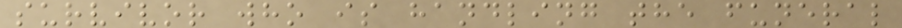survivor who is handling the funeral
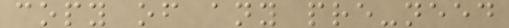copy of any pre-need
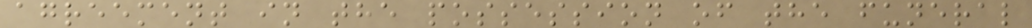agreement in the possession of the funeral
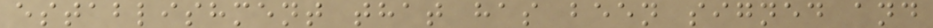establishment that has been signed and
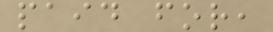paid for,
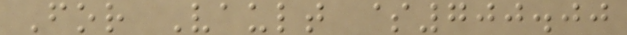For Vault $700.00
